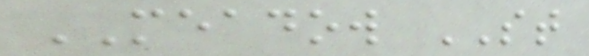MEADOW ST
